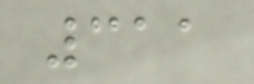311
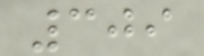309
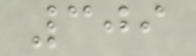309
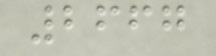2667
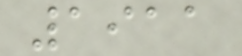1911
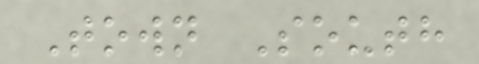Town South
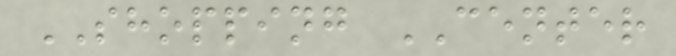SHOPPING CENTER
